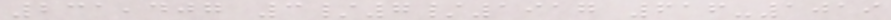231,407 3/7/1917 616-1019
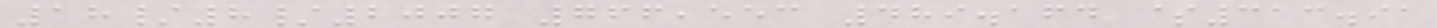18/8/2007 766,553 489.164 $313.91
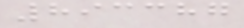893387
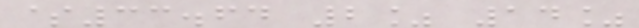$33.64 2% 14%
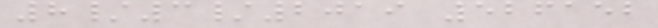8/3/2019 526152
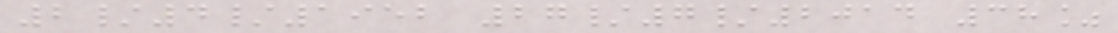2/4/1952 27/7/2014 38%
